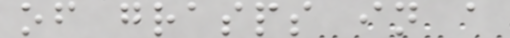of grasps in a
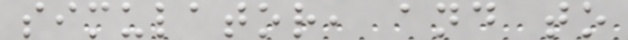simulator, and to
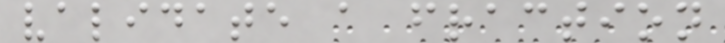validate a fraction
